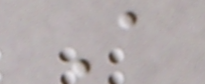A
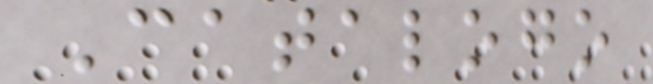Catalogo
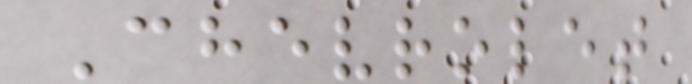Chevrolet
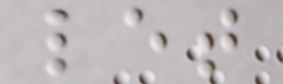let
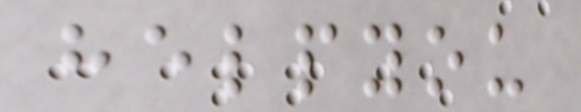helpyou
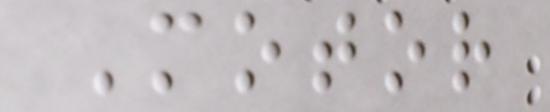Motor
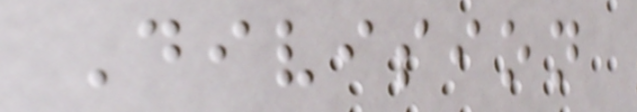Division
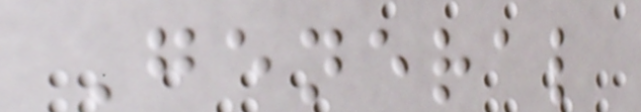General
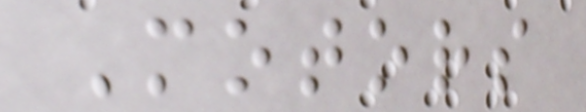Motors
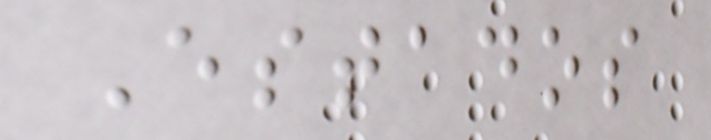Estados
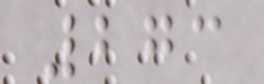273
